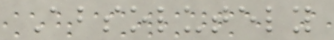Absolutely
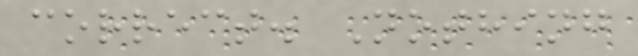correct. Nothing
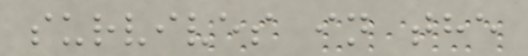survives in the
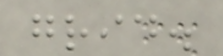grid.
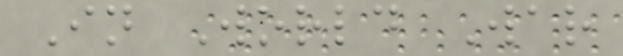In World War
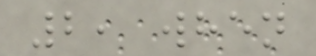2, when
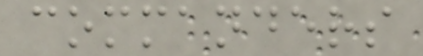commanders
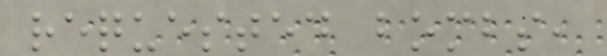requested bombs,
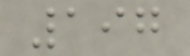197
